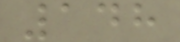148
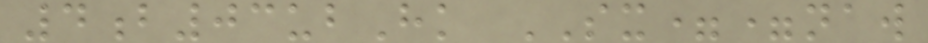4b03ubHk SX==naw
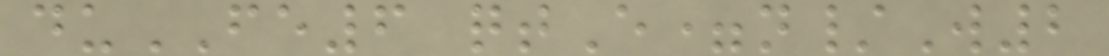duFE6 qtE=n/W2
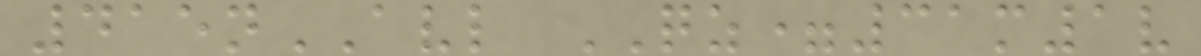415nAVL QZ=31m1v
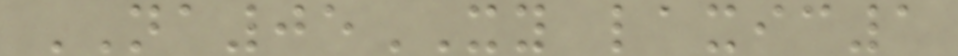NA05XY laxic1
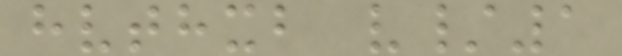hvthxb v/1
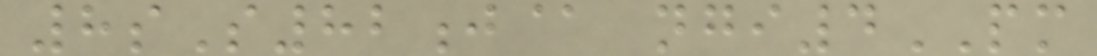8sS82j@ ngi4PM
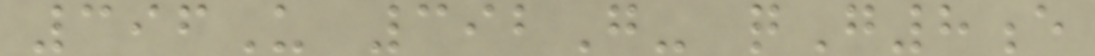396U 392G- qG8e
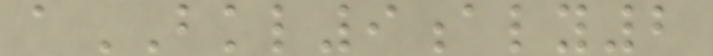aBKL9aly2
